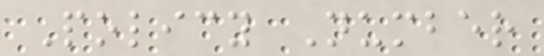Policy Number
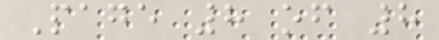Page 8 of 8
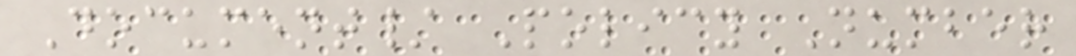Document/ Policy Number
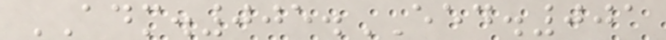ADM.005.EED.001
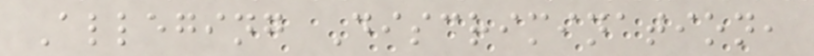Alleging Discrimination,
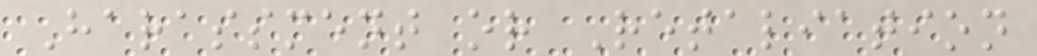Harassment or Retaliation
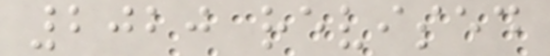2020 revised
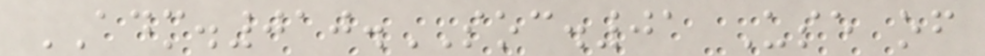ADM.010.SOC.01 Use of
